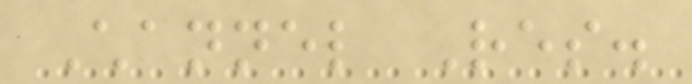Channel Res.
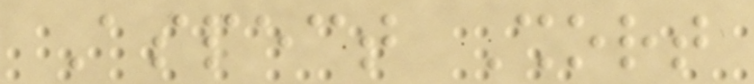Aspect Short
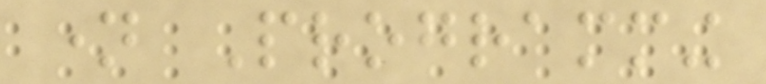name Programming
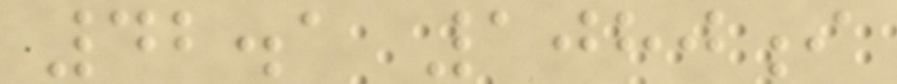42.1 1080i
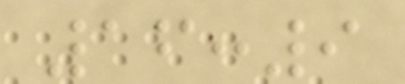16:9
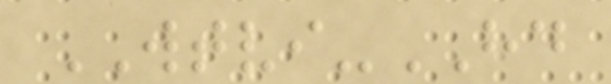WTVI-HD
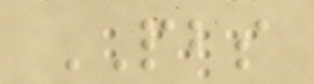PBS
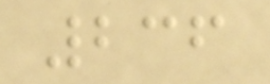236
